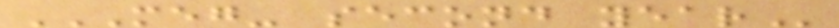MEG- SECOND YEAR
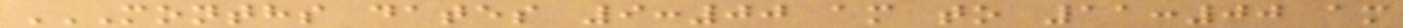MONTHS DATES 9:00 AM TO 11:00 AM
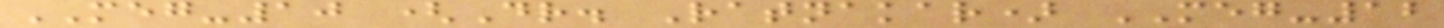MEG-10 (Dr. Ratnakar) MEG-12
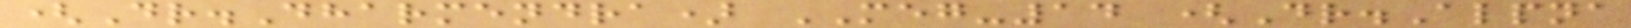(Dr.Dharmendra) MEG-14 (Dr.Alpna
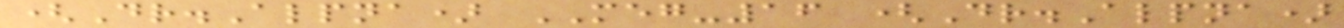(Dr.Alpna) MEG-16 (Dr.Alpna)
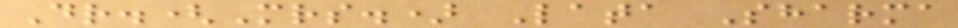Dr.(Mrs.) Lata Sharma
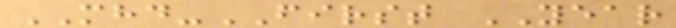MHD-FIRST YEAR
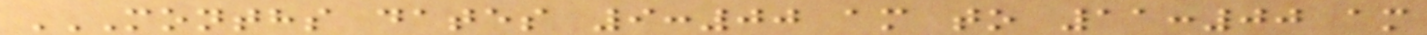MONTHS DATES 9:00 AM TO 11:00 AM
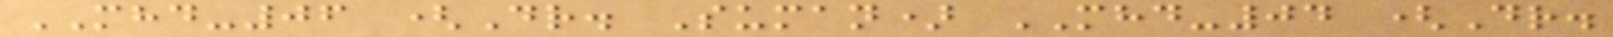MHD-06 (Dr. Suman) MHD-04 (Dr.
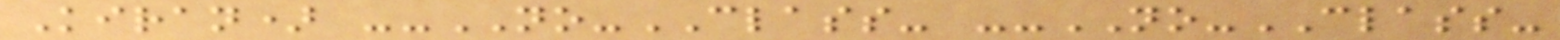Kiran) --NO-CLASS- --NO-CLASS-
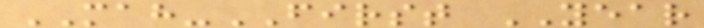MAH-FIRST YEAR
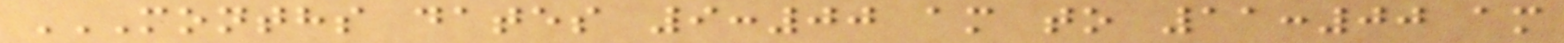MONTHS DATES 9:00 AM TO 11:00 AM
